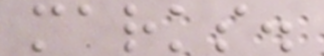marks.
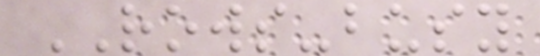ROWS-busy
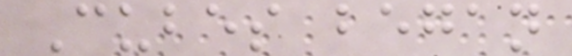Cubes began
